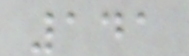141
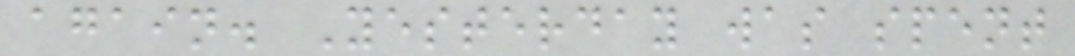again. Yesterday was spent
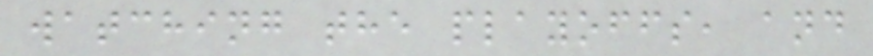watching the playoffs, and
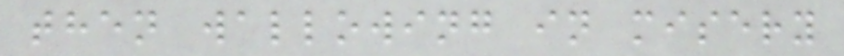then wallowing in misery
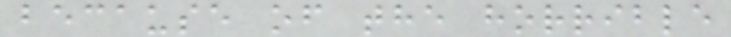because of the horrible
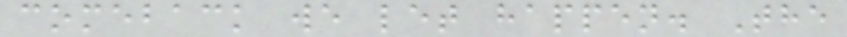comeback we let happen. The
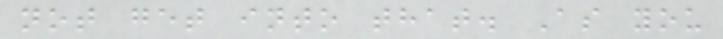not get into that. As you
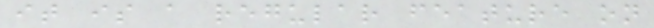it is a regular feature on
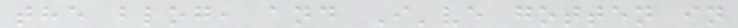the blog, and I've gotten in
